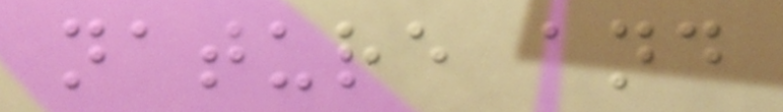nature and
